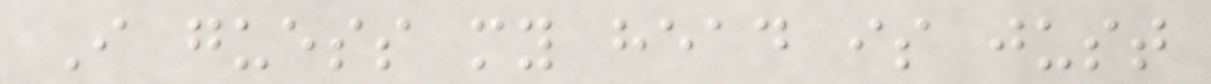I guess my head is just
